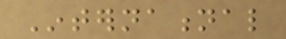International
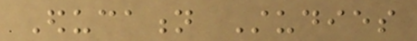Education Studies
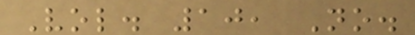Vol. 10, No.
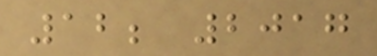12; 2017
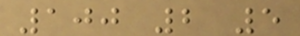100 2 5
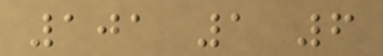101 1 6
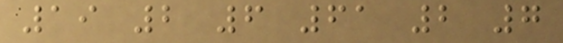19 2 6 61 2 7
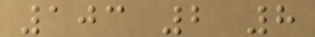103 2 8
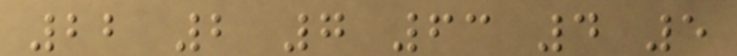22 2 7 63 4 5
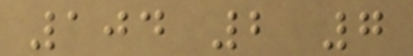104 2 7
